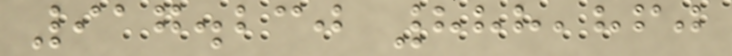917.230 888,860
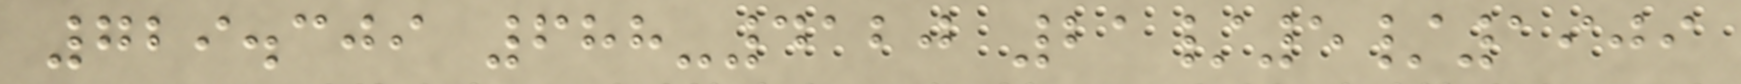729.309 688-4120 21/5/1909
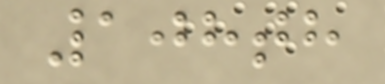108th
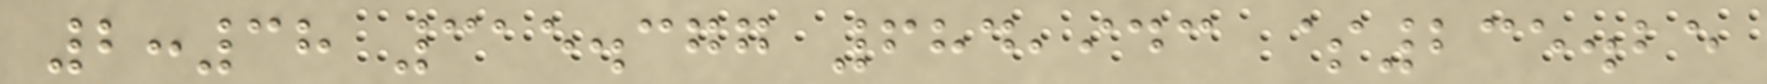2:38 315.377 684,943 $235.25
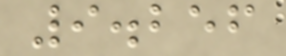9.256
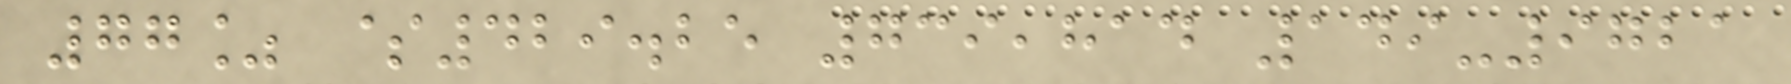77% $429.25 739,814 149-9721
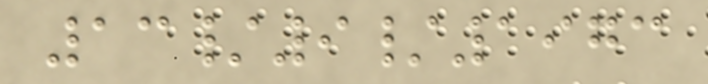13/9/1973
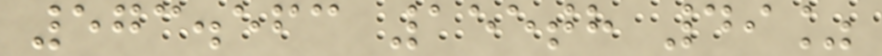573.563 155th 49%
